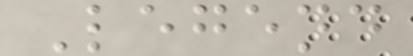Legend
